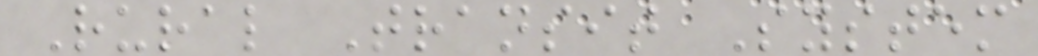Rural Transit System
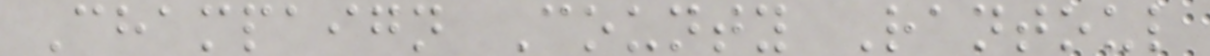Champaign County Rantoul
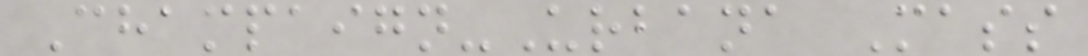Champaign-Urbana Mass
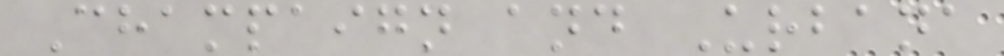Champaign and Urbana
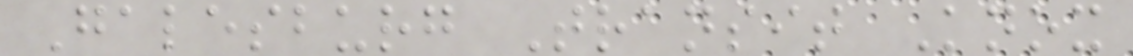Galesburg Transit Knox
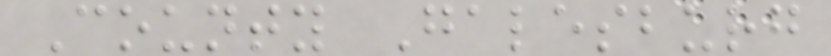County Galesburg
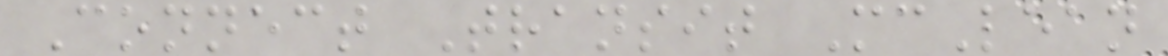Connect Transit McLean
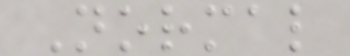Normal
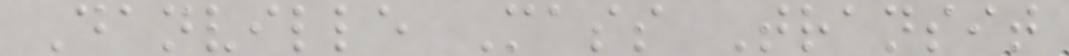Danville Mass Transit
